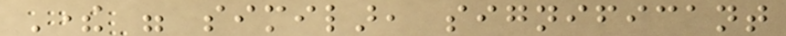There were similar, significant
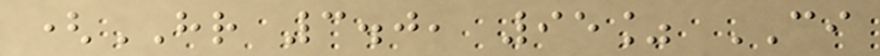(HR 3.0, 95% CI
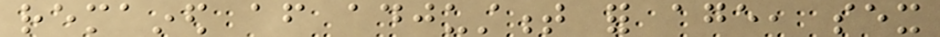remained after adjustment for age, sex
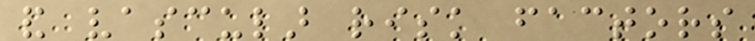and vascular risk factors
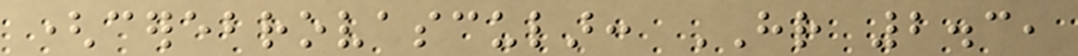(cerebrovascular: HR 2.3,
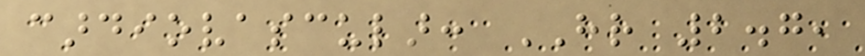cardiovascular: HR 2.7,
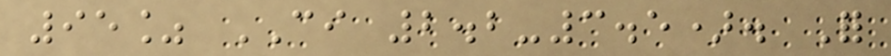95% CI 2.2-3.5). For
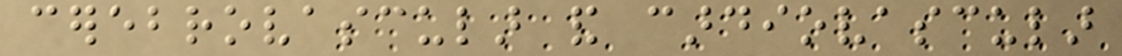cerebrovascular and cardiovascular
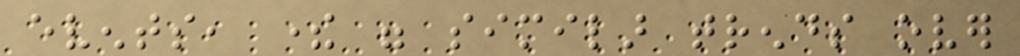events, there were similar trends over
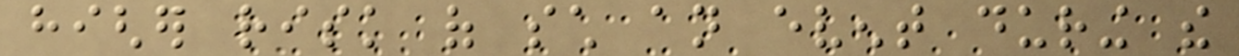higher risk of such an event during the
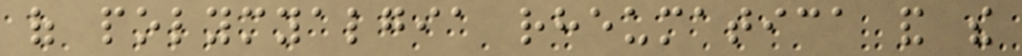of polymyalgia rheumatica and the
